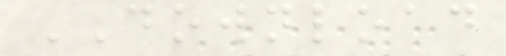DOWNLOAD
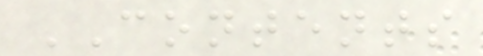CONTENTS
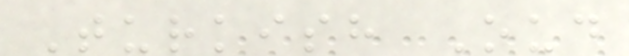Turkish Oud
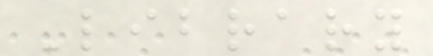Library
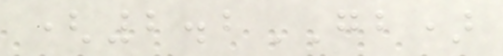(2.2GB)
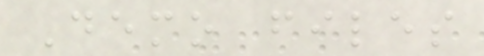Demo files
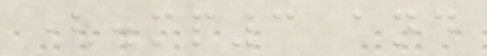(.mp3 and
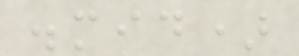.mid)
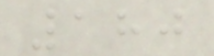180
